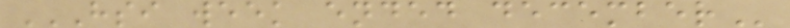HSI WEEK ENDED DECEMBER
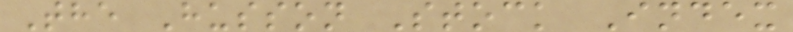The Husson Stock Index
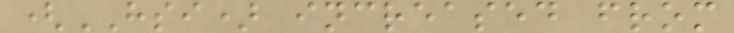(HSI) increased from
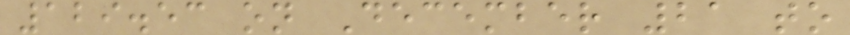129.53 on December 21 to
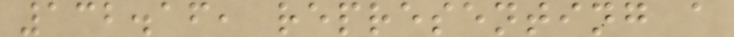132.16, representing a
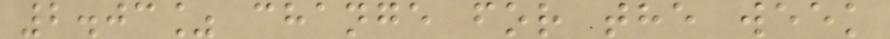2.03% change for the week
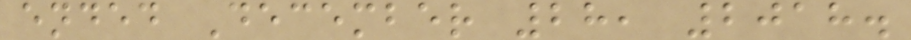ended December 28, 2018.
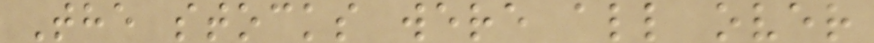The stocks were all over
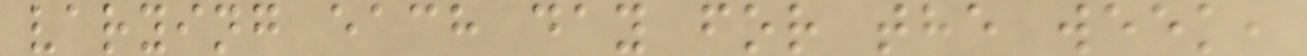varying each day for the week,
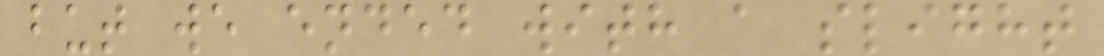but we ended with a slight
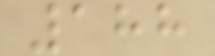188
